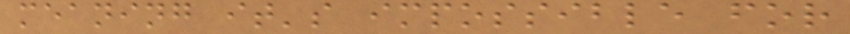meaning it's impossible for
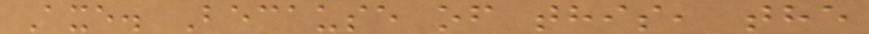Axe. Because of this, the
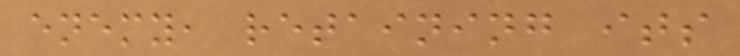enemy, retaining its
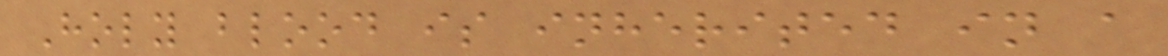Holy blood is inherited in a
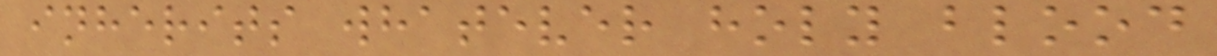inherits whatever holy blood
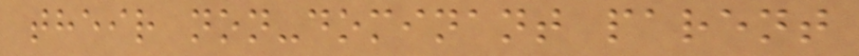their non-dominant parent
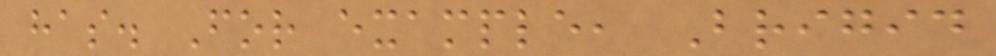has. For example, Brigid
